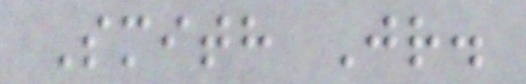Smith Jr.
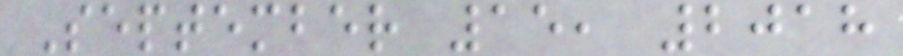September 15, 2018
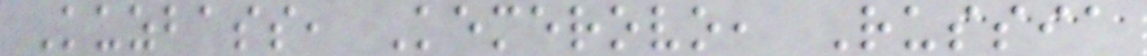Kuzbass, Kemerovo, Russia
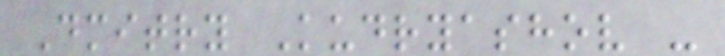Dmitry Kudryashov -
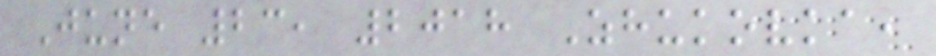June 23, 2018 Zhukovka,
